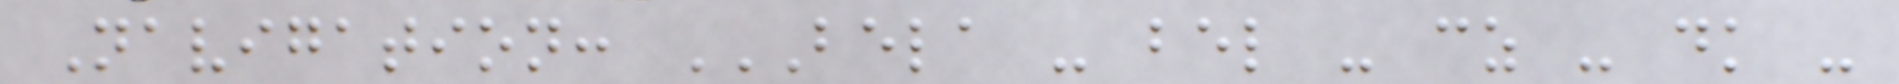Navigation: BELA - BEL - CZ - DK -
